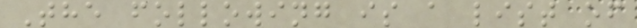The following is a list of
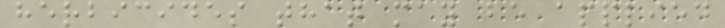herbicides that may be applied
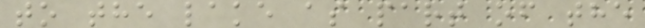to the lake as part of the
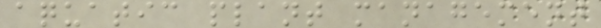aquatic plant management
